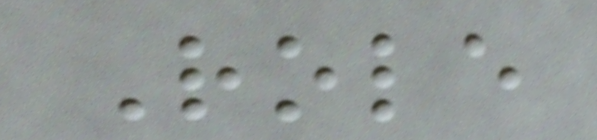Role
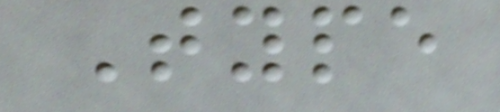Type
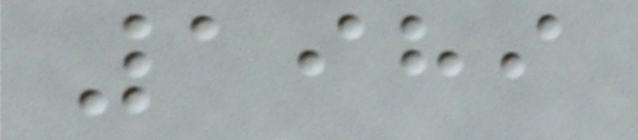1989
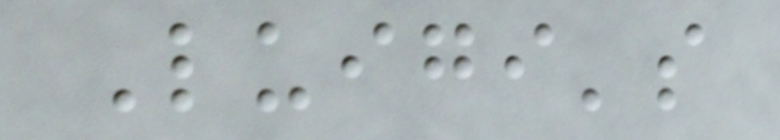Luigi's
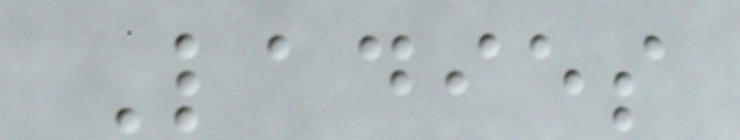Ladies
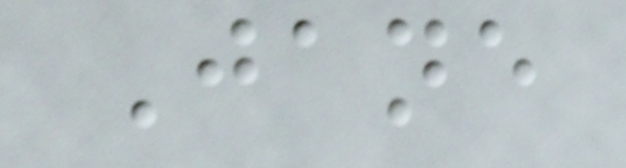Jane
